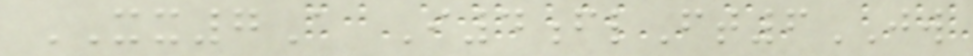XX7A I4flFt6JW
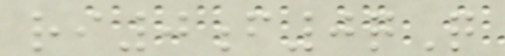ri0f0qQ
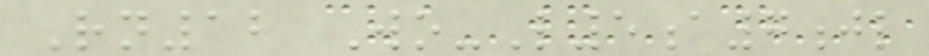Rn12 Wo-L5a7jl
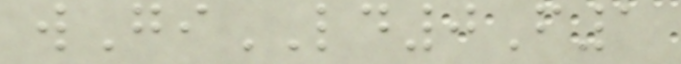wGiLD0F1
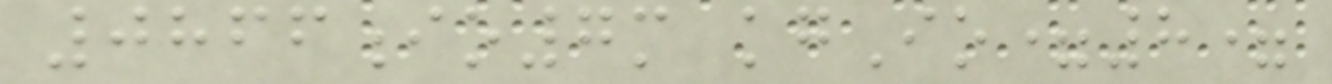0866io7m kgIo=8=
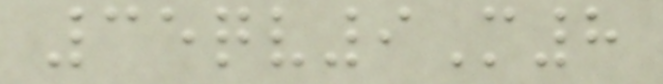35qv9M8
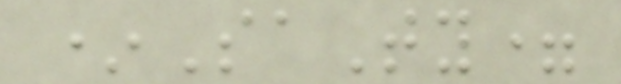*SaTy=
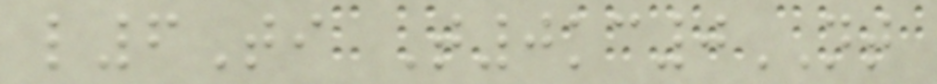l6Ti T0kc0NT
